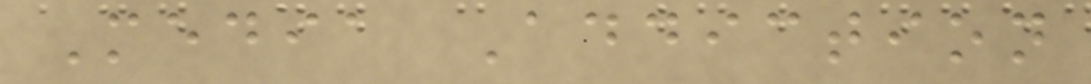Media Addiction
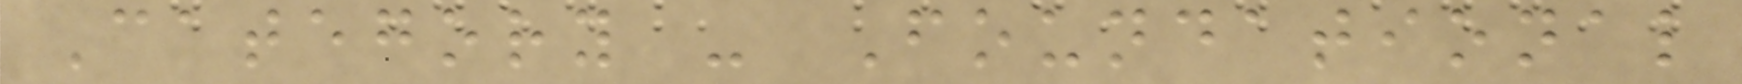Category - Foundational
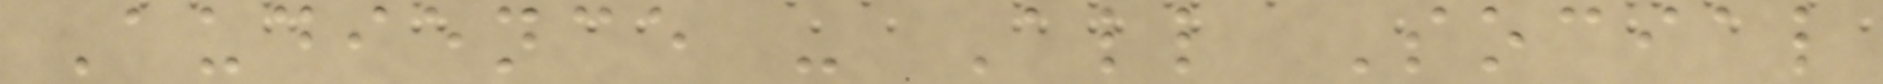Audience - All Social
